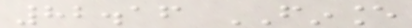82.16 FINANCE
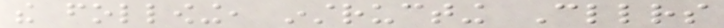the following, instructing Cllrs
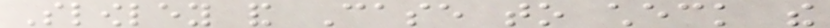Slowley and Case to check the
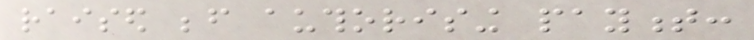raised before authorising payment:
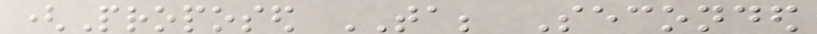(Proposed TA; Seconded
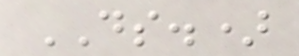DS.)
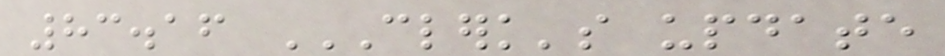83.16 CLERK'S UPDATE
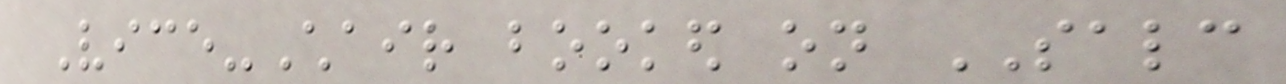Vice-Chair booked on SALC
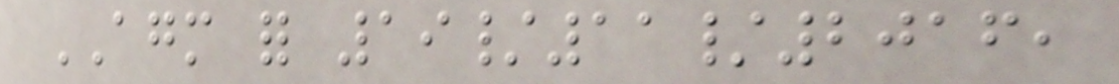AGM for 19/11/2016,
